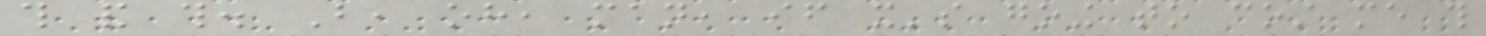this and this. But, oh, man, if it's going to cost me this
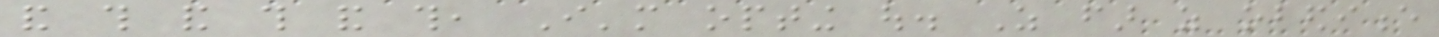and this and this and this, I'm opting out. As far as obedience
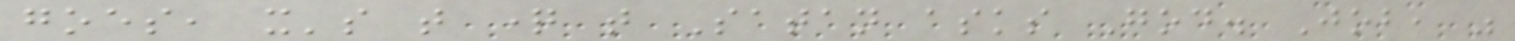goes, it's that question that Satan asks God. Job, was
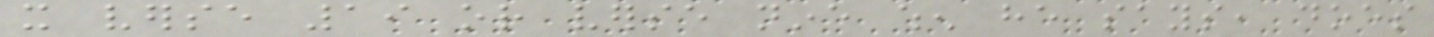it verse 19 or verse nine when he says, does
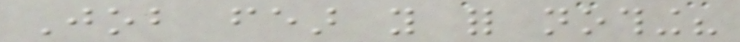Job fear you for nothing?
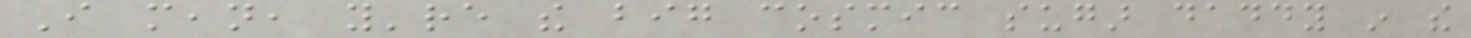I mean, you're the big cosmic sugar daddy in the
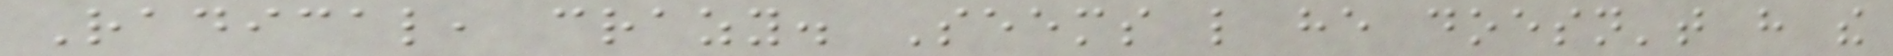Radical, crazy. Seems like he doesn't have the
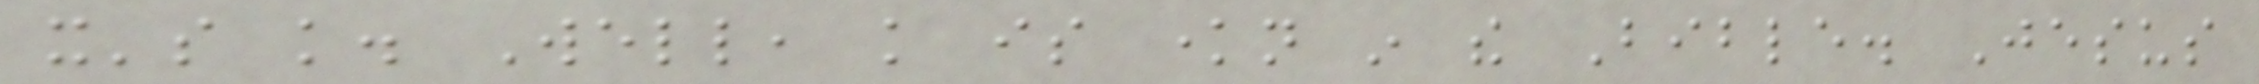it's knowledge. Well, knowledge is known in the Bible. Jesus
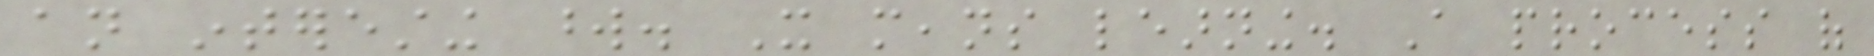an interesting word. It means learning. A process of
